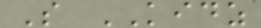S KIDZ
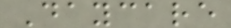Daycare
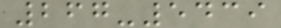267-5439
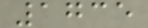1735
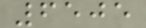6505
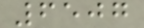6507
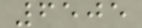6505
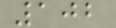102
